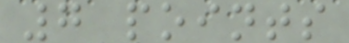7 points
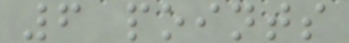6 points
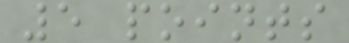5 points
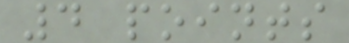4 points
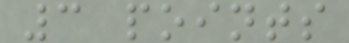3 points
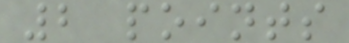2 points
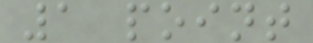1 point
